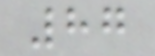87
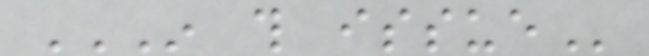IN THIS ISSUE
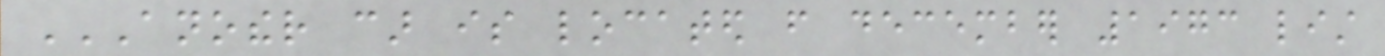ANOTHER CAR IS LOCATED FROM DECEMBER 1973 LIST
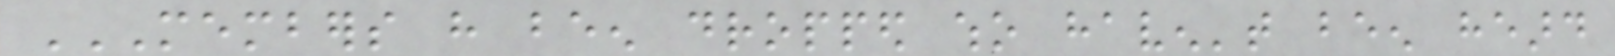MEMBERS HAVE BEEN DROPPED WHO HAVEN'T BEEN HEARD
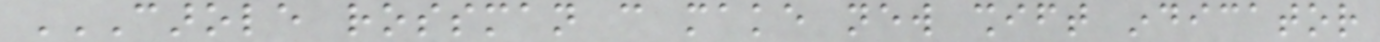CAROLE ROSSMAN CAN MAKE NEW SHIFT INDICATOR
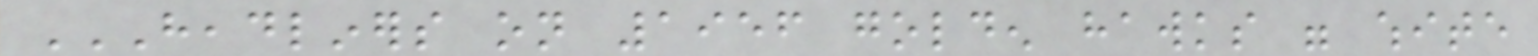HEADLINERS ON 1956 GOLDEN HAWKS WERE WHITE
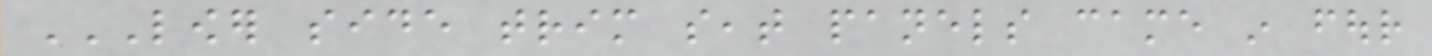LOWER SIDE TRIM SEAT PANELS CAME IN FOUR
